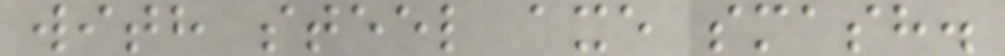with steel axe smash.
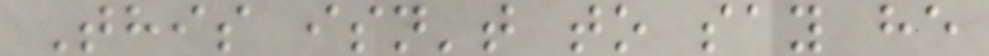This isn't to say he
